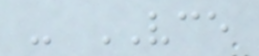- VCE
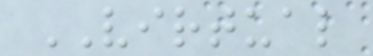VIRTUAL
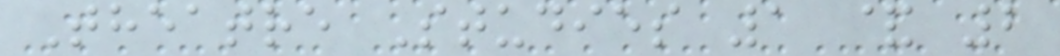Theatre Studies 1 & 2
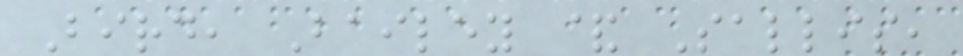Bird, Bailey & Sallis,
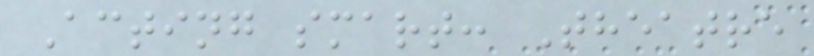Acting smart: Theatre
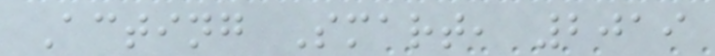Acting Smart, 2019
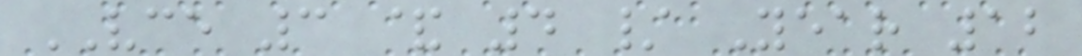VCE 3 & 4 / Year 12
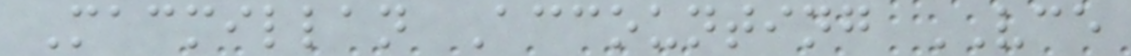Macmillan Accounting VCE
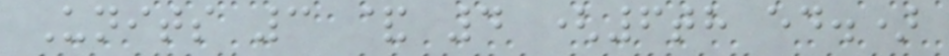Units 3 & 4 (6th ed.)
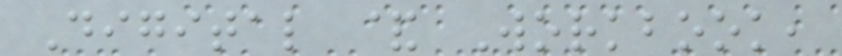Digital & Workbook,
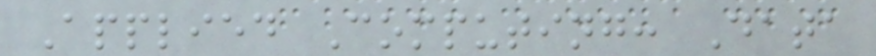Applied Computing: Data
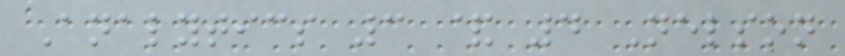Analytics 3 & 4 Nelson
